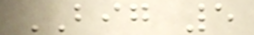BIG 5
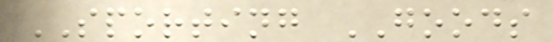SPORTING GOODS
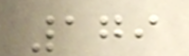179
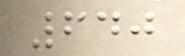640
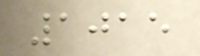1015
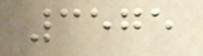3575
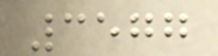3577
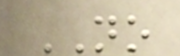NO
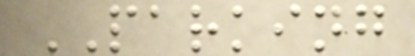PARKING
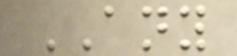ANY
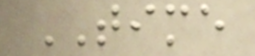TIME
